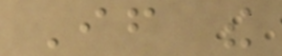If the
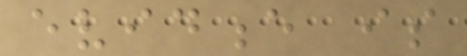evidence is
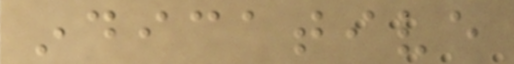indicative
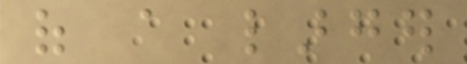of a larger
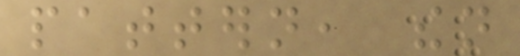pattern, then
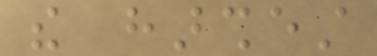the harshest
